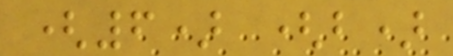(6) (b)
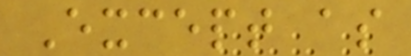Except as
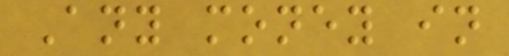Any money in
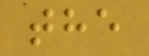the
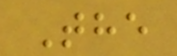The
